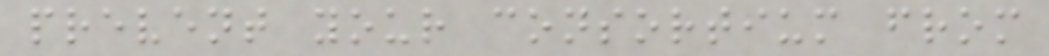prevent your consortium from
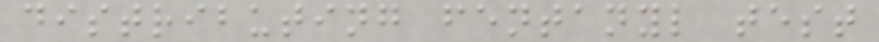distributing fentanyl test
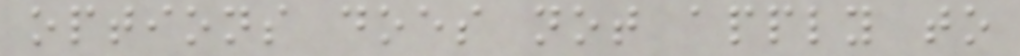options does not apply to
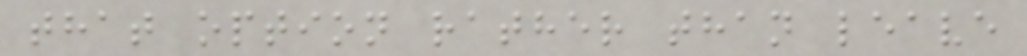that option rather than leave
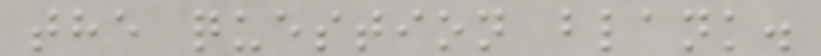the question blank.
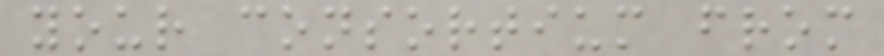your consortium from
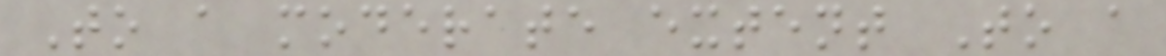To a moderate extent To a
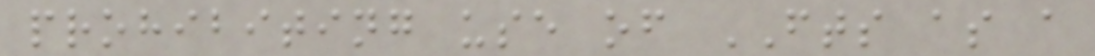prohibiting use of FTS as a
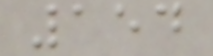154
